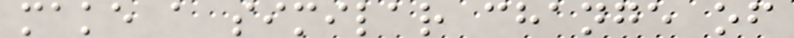make a similar change of
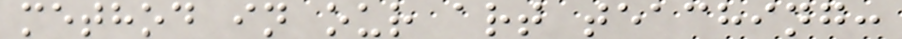method in our art teaching:
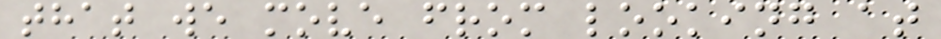that we move from looking at
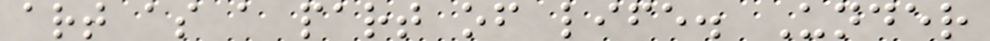art as a part of life. Under
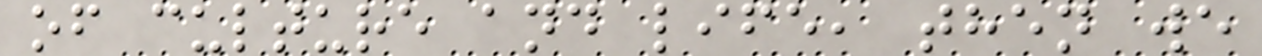of culture and life, then we
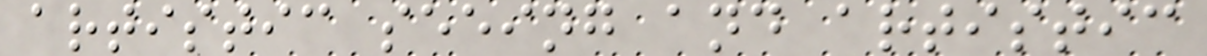artistic seeing and artistic
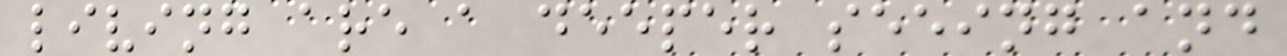living are a deeper seeing and
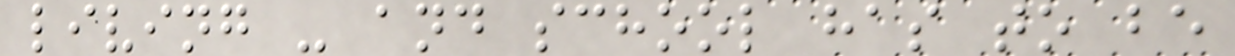living - and school has to be
